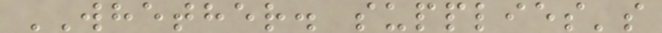WHETHER. supplies's
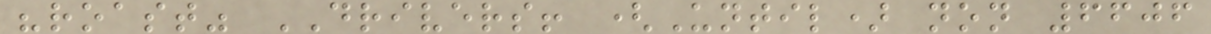"roast" DRIVERS! (Until) non 6606
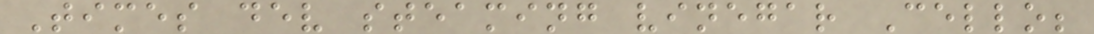Times dev steaming vinegar Cello;
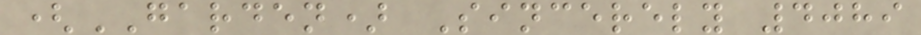(GARDEN) Sincerely 4089
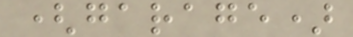(garage)
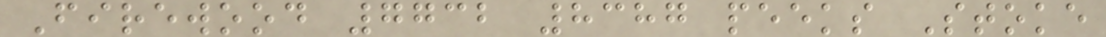Firewood 7732 8387 peeks Stoke
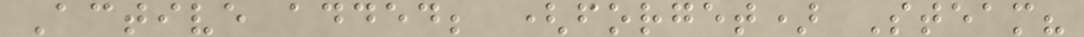Active added; (forget) Steam?
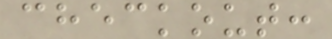checkout:
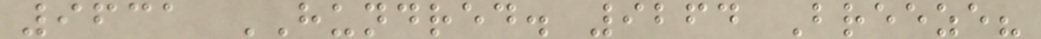9631 HUNDRED. 9264 Breeze?
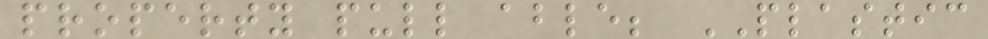property pull able; PLASTIC
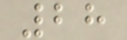28
